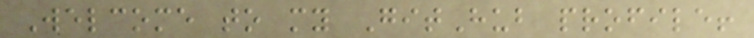Welcome to my GitHub profile!
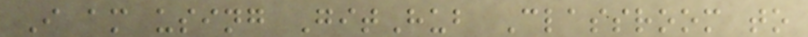I am using GitHub Classroom to
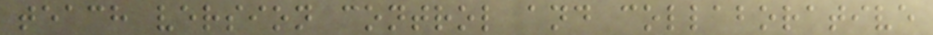teach version control and collaborative
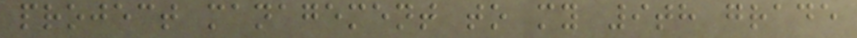project management to my 9th grade
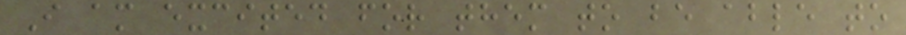I am excited for them to be able to
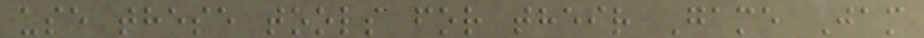use these tools for their Game Jam
